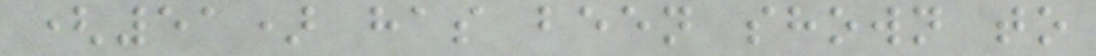(51) has been shown to
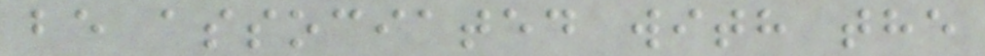be associated with the
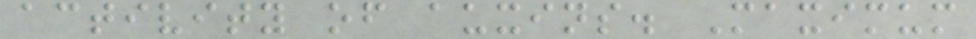activity of auxins. Maximum
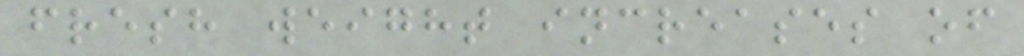fresh weight increases of
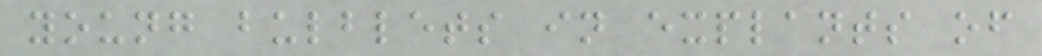young bulblets in explants of
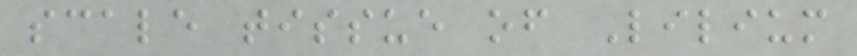scale tissue of Lilium
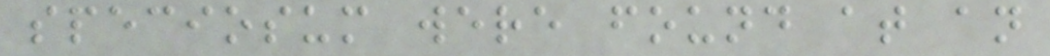speciosum were found at an
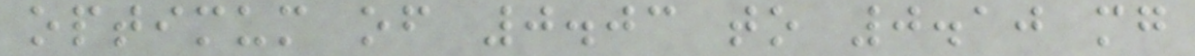optimum of 0.03 to 0.10 mg
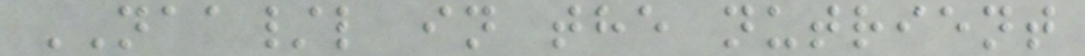NAA/l in the nutrient
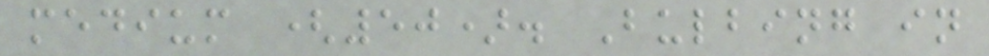medium (50). Bulbing in
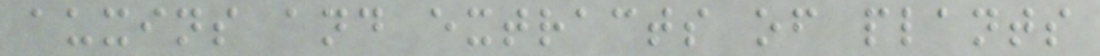auxins and extracts of plants
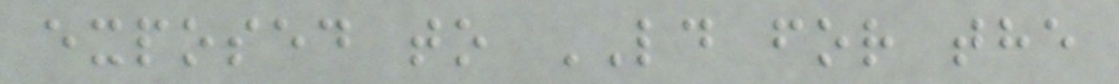exposed to LD for the
